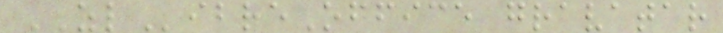ZLibreOffice gravatar
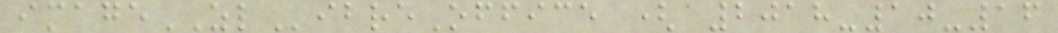imageZLibreOffice ( 2018-10-16
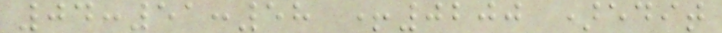04:51:58 +0200 )edit
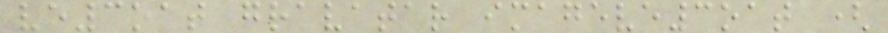ve3oat gravatar imageve3oat (
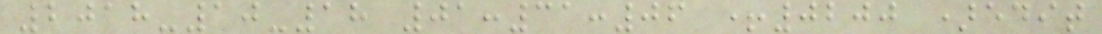2018-10-18 01:31:06 +0200 )edit
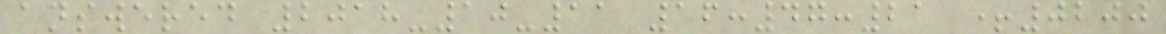answered 2018-10-11 16:47:21 +0200
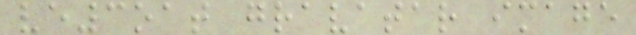ve3oat gravatar image
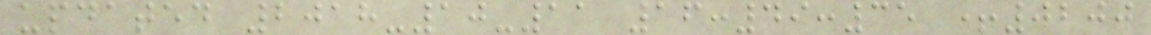updated 2018-10-11 16:49:35 +0200
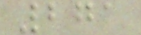271
